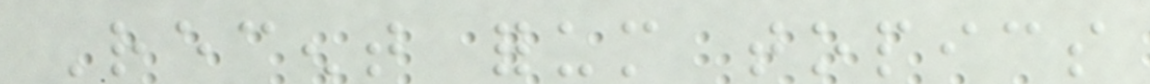Recent forum topics
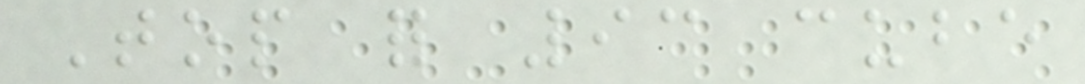Top for 93 cube
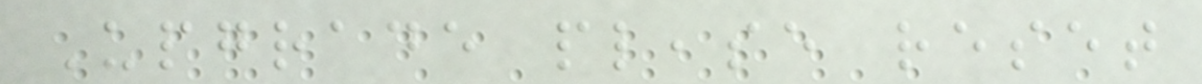Upgrade please reset
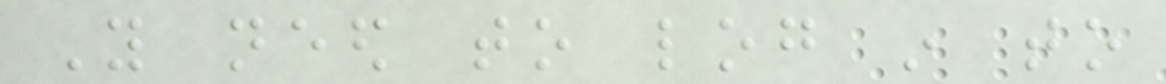You need to log in to
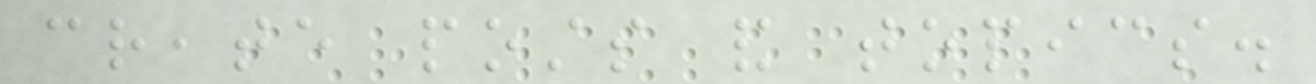create posts and topics.
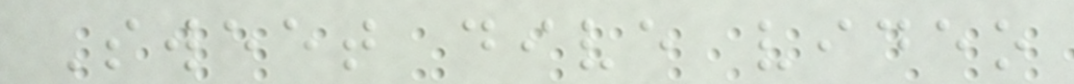Sweet dive video
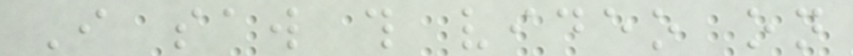I saw this video on
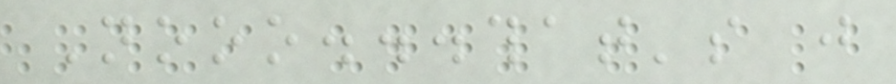Nooo...that's just
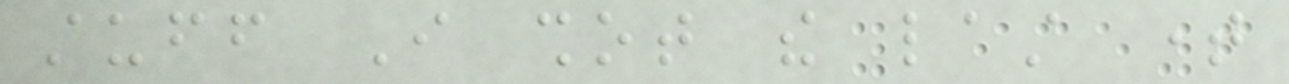stuff I shot the last time
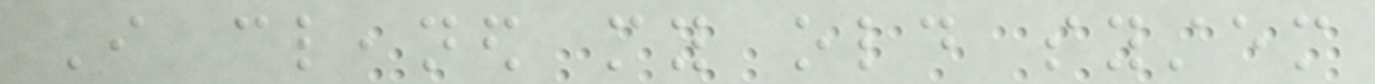I cleaned my old system
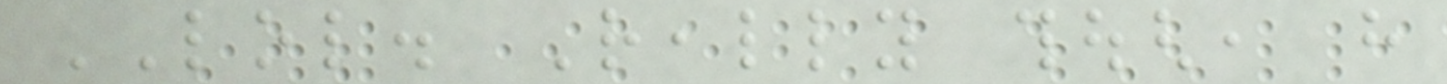LOL. Really though, have
